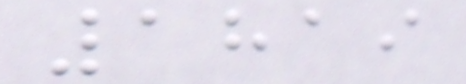1819
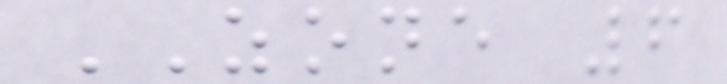ZONE 6
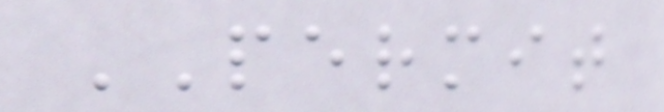PERMIT
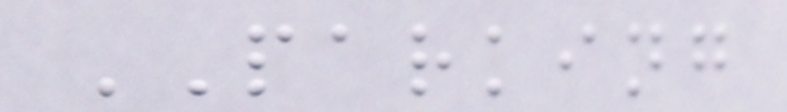PARKING
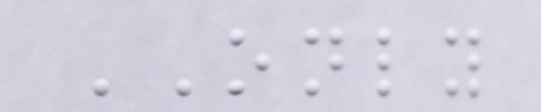ONLY
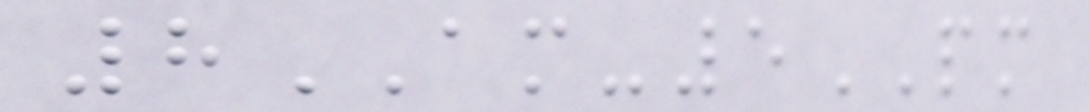8AM-5PM
